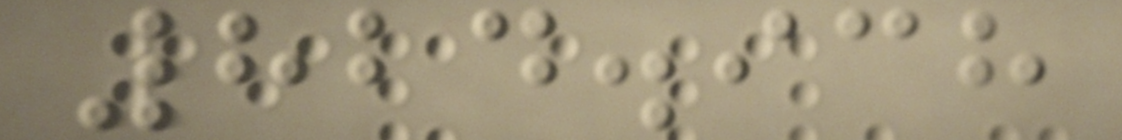824.938
